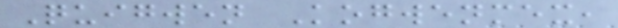Quigwen Kogwenmex,
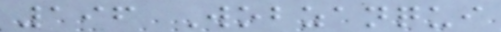196 Wobzanqui
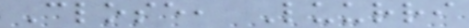Close, Luurri
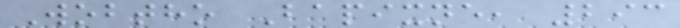Wobtho Bapixne, 293
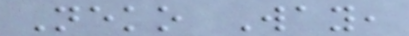Neko Way,
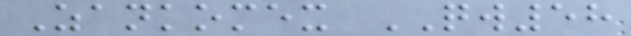Zankomex QW58
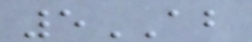5AB
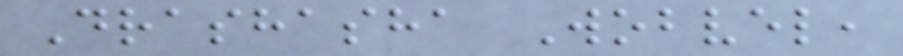Drashasha Wobvel,
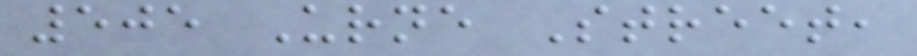505 Urne Street,
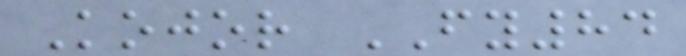Kojor FY84
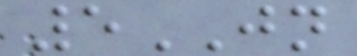5JN
